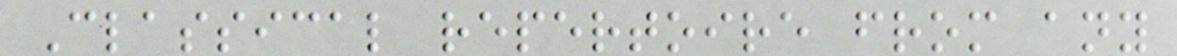Classical repertoire from any
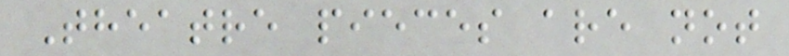Theatre pieces are not
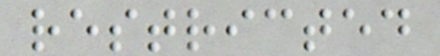restricted
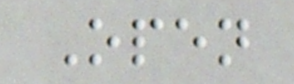Open
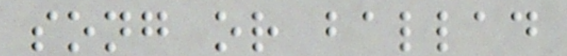song or ballad
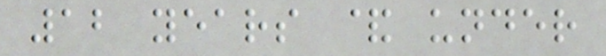12 years & under
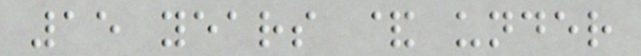15 years & under
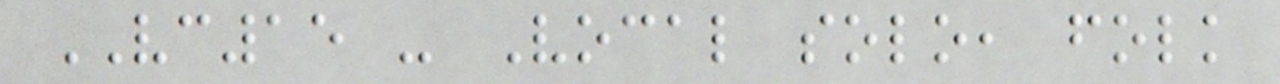VC15 - Vocal solo, folk
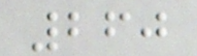260
